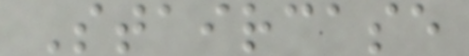Staircase
